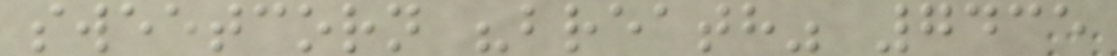sweetcorn "breath" 7435
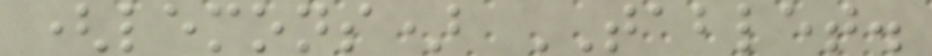(lemons) TABLET.
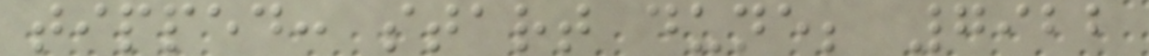tipped: start dune; 7922
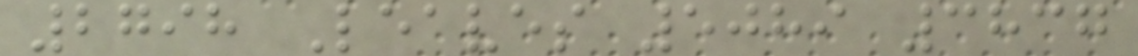2798 Leaves 5089 3837
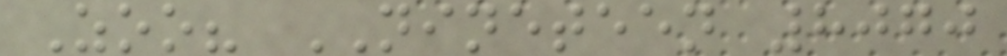Zoo? NINETEEN 8070
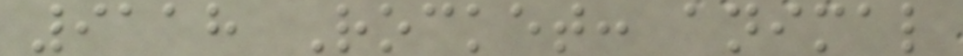9118 Rocket: animal
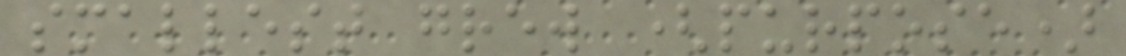smallest grew (purpose)
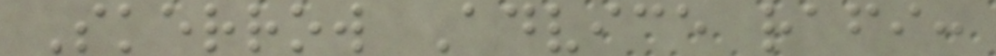Skerrow Advice rafi:
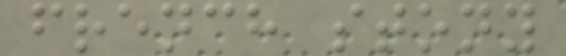french stony
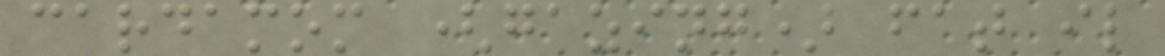cardamom (gazing) fat il
